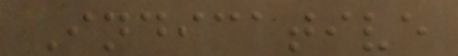Indicative
